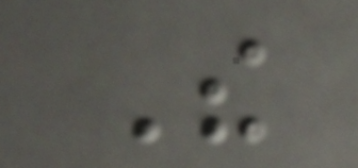The
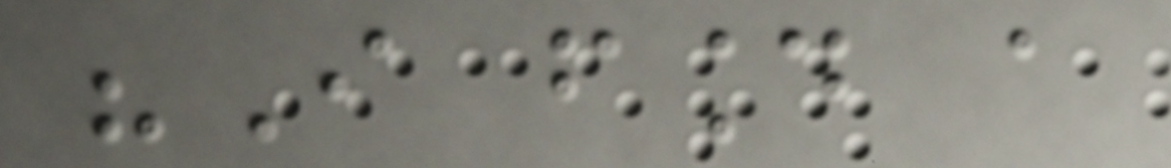"I found a
